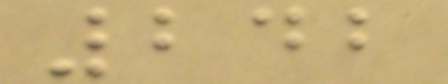242
